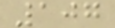107
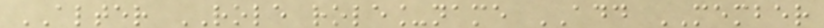ALTER ROLE role_name ADD MEMBER
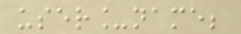user_name;
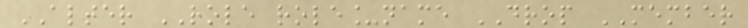ALTER ROLE role_name DROP MEMBER
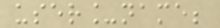user_name;
